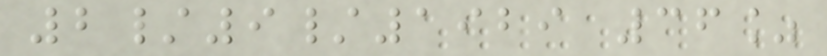2/9/1929 36%
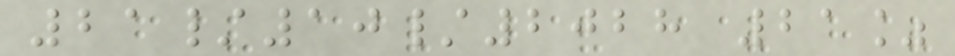21/10/2028 21%
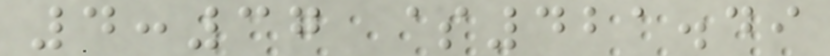4:37 $421.49
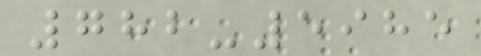782-5985
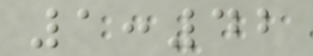1:42
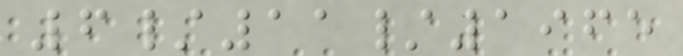6/11/1965
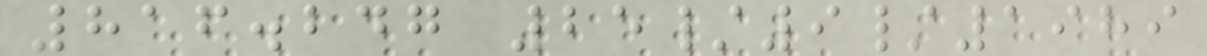816.247 25/9/1989
